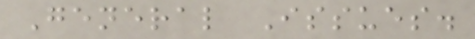General Issues.
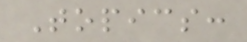Topics:
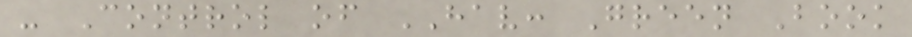- Control of HAV: Green Book
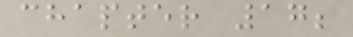chapter 17;
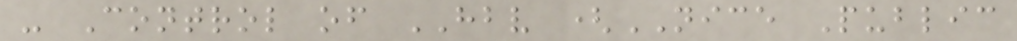- Control of HBV (NICE Public
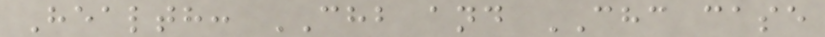Health: CHB and CHC case
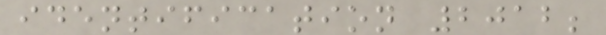identification 2012;
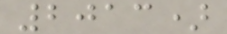2013)
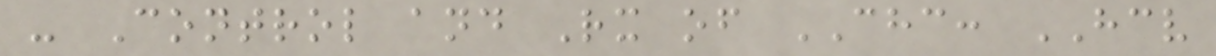- Control and Rx of CHC: HCV
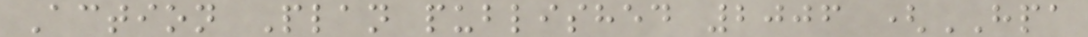Action Plan published 2006 (HPA
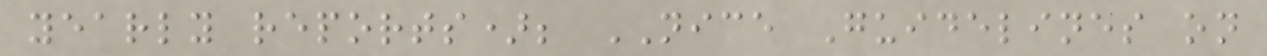yearly reports); NICE Guidelines on
